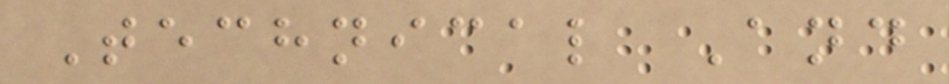Technical And
